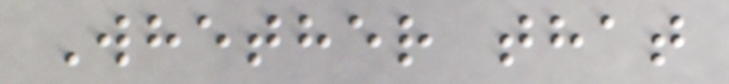Whether that
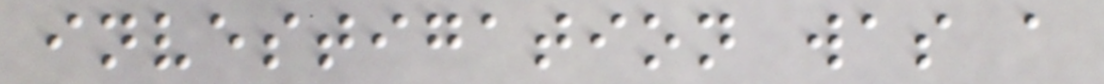investigation was a
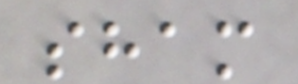sham
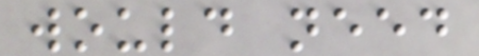would need
